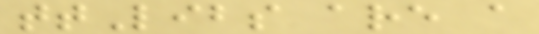ttLibs are a
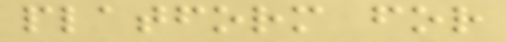platform for
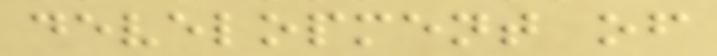development of
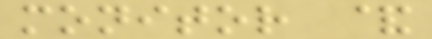monitor &
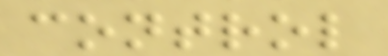control
